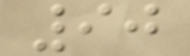90
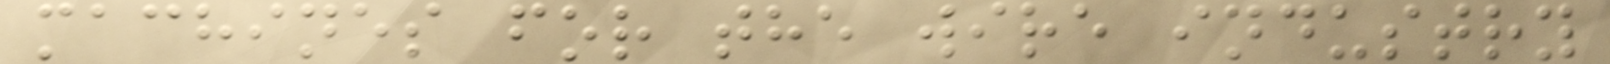machines for the wire industry
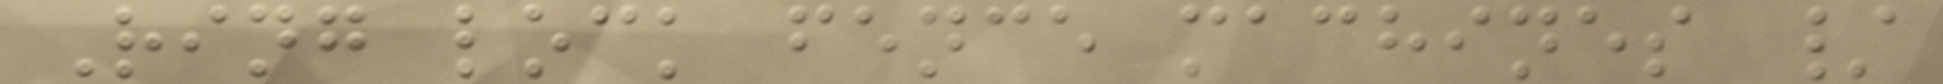Ring lock fence machines /
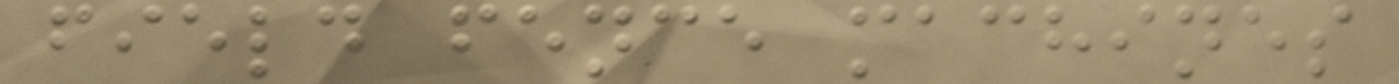field fence machines
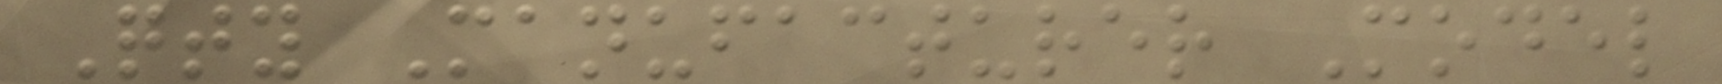Qty Manufacturer Model
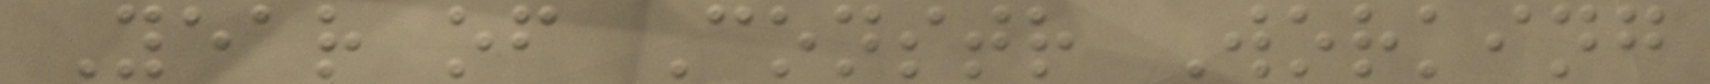Year of Constr Working
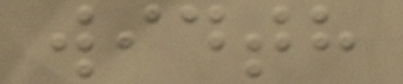width
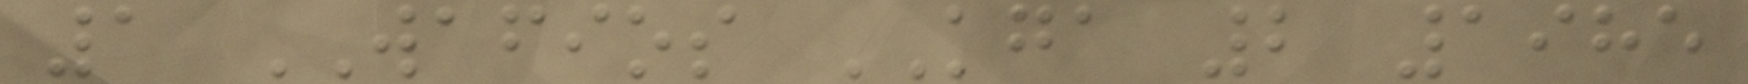1 WAFIOS KGA 2 1985
